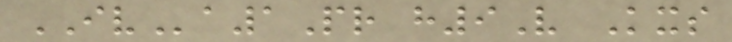IVa1Pr h9V Kxs
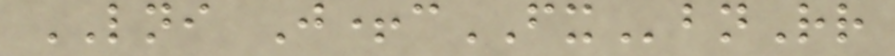LNI J+cFXbnRr
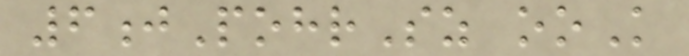6jPohrSz ooK
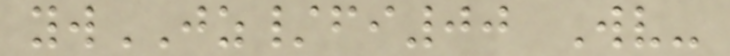ywJZ/fi00 Wv-
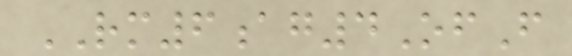RM6ag4OfF
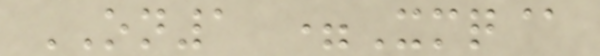ON1 =Xmq@
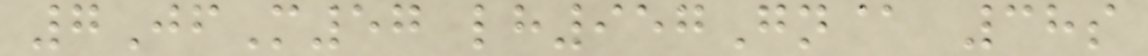7JfM57 lh957Gn@ 38s
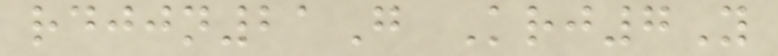rdjjn21G Krj7Y
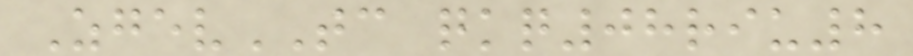ZgevTC qkq08riu8
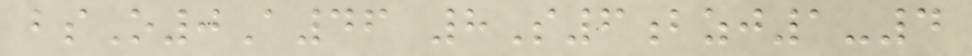bsO0A46 8S6bzj1-4
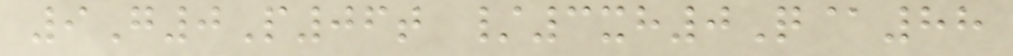9G0P06t /3xh0Q@88
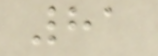81
